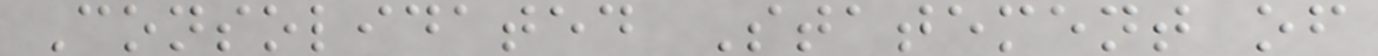Consolidated Statement of
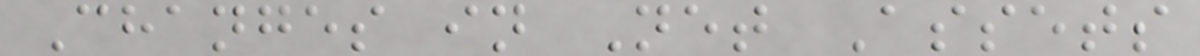Changes in Net Assets
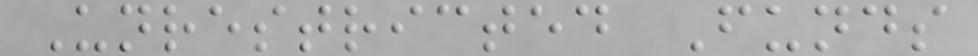Unrestricted Funds
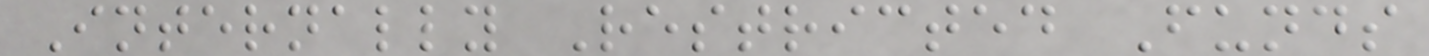Internally Restricted Funds
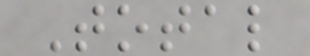Total
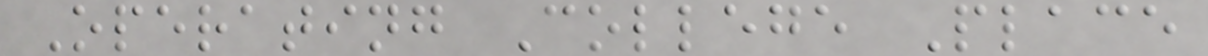Operating College Place
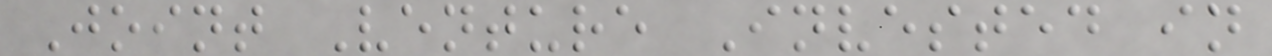Joint Venture Invested in
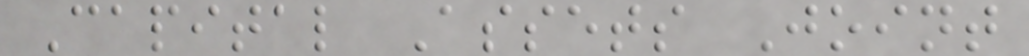Capital Assets Joint
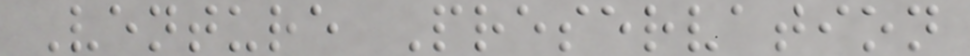Venture Preservation
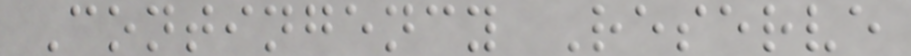Contingency Reserve
